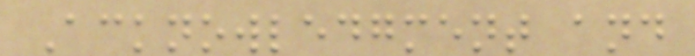Acknowledgment and
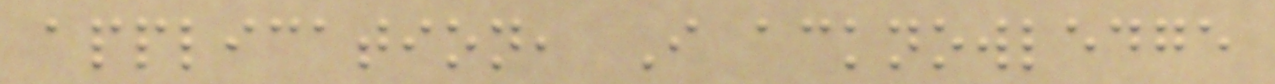application, I acknowledge
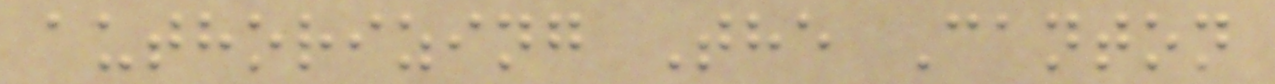authorizing The Canton
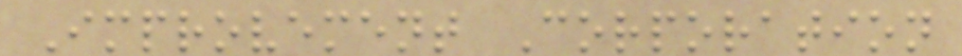Improvement Corporation
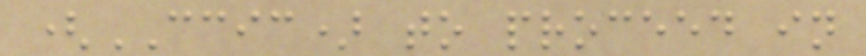(CCIC) to proceed in
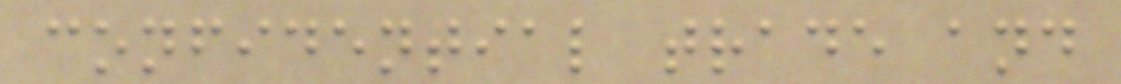confidential trade and
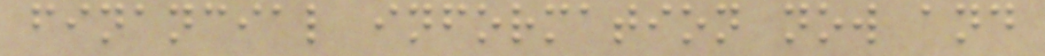financial information now and
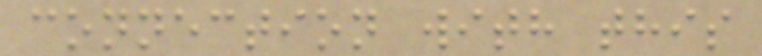connection with this
